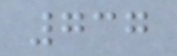737
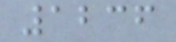1236
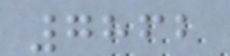7862
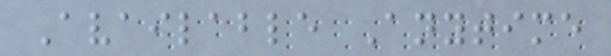Available Anytime
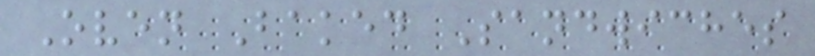Oven Baked Sandwiches
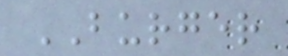BURGER
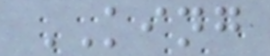KING
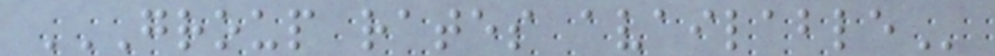GROUP RATES AVAILABLE
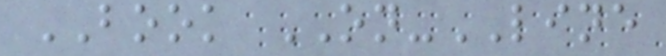BOOK ON-LINE
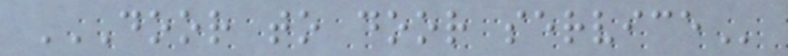DOOR TO DOOR SERVICE
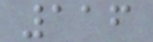116
